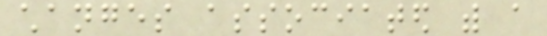changes associated with a
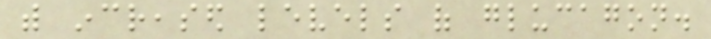with increased levels of glucagon.
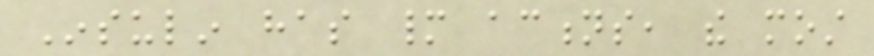Insulin has many actions, the most
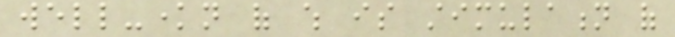well-known of which is stimulation of
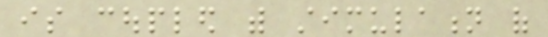is coupled with stimulation of
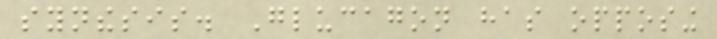synthesis. Glucagon has opposing
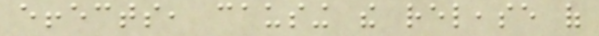effects, causing the release of
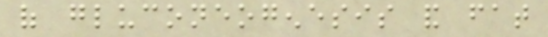of gluconeogenesis and fat
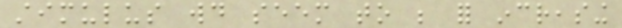stimulus would seem to be for increasing
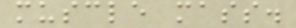muscle mass.
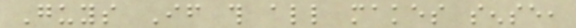Guys If this all makes sense,
